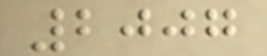2007
